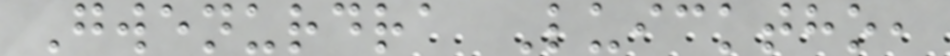Gwenurdra Luicktho,
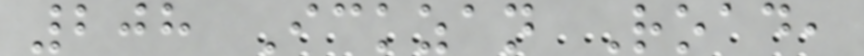208 Ickzan Road,
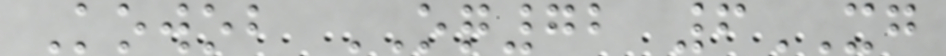Kowob OQ72 6XG
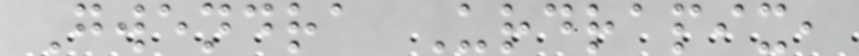Gwendra Urdrapix,
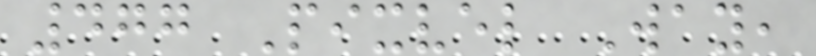477 Pixvel Way,
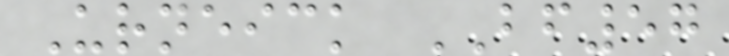Urneick BF57
